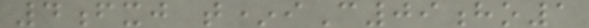4fxj t*iC09ho1
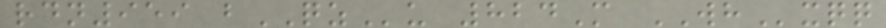rdn959 bQZu 824M WHxqq
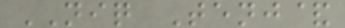NIQ Tenj&
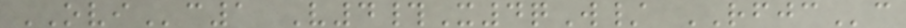OVIc1 V4#X4qW/ RFJCc
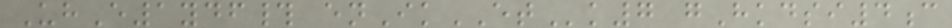UhE1ydf# enIkETk7 gHkdsi4c
